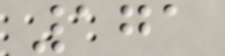171
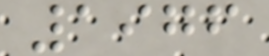1976
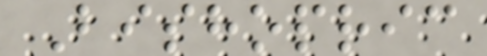Bishopric
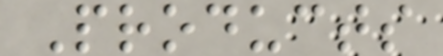Products
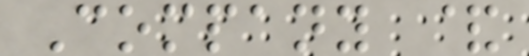Company &
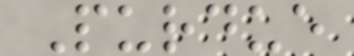Purdue
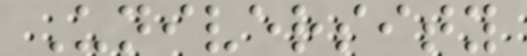University
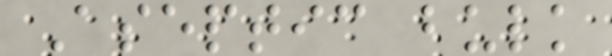Aseptic bulk
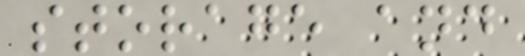storage and
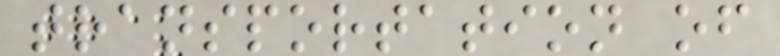transportation of
